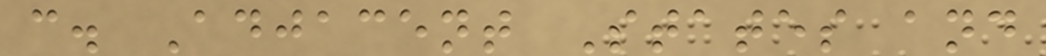c. Adjacent States and
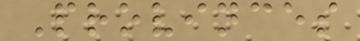Provinces
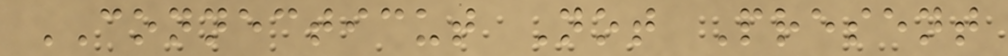CONNECTICUT Not Present
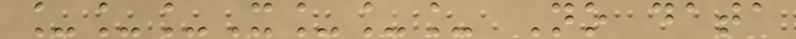___X___ No data
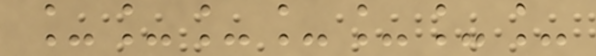_______
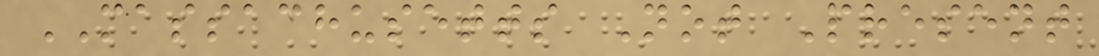MASSACHUSETTS Not Present
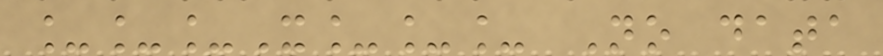___X___ No data
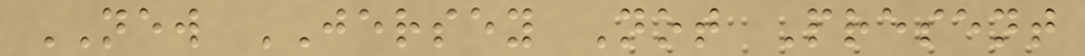NEW JERSEY Not Present
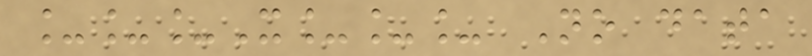___X___ No data
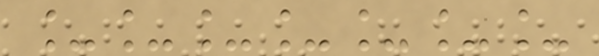_______
